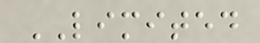LIMITED
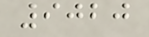9020
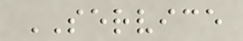SERVICE
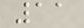11
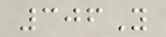306Y
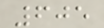605
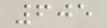605
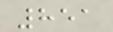851
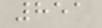851
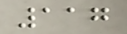117
